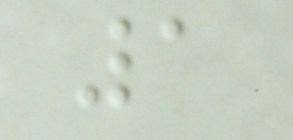1
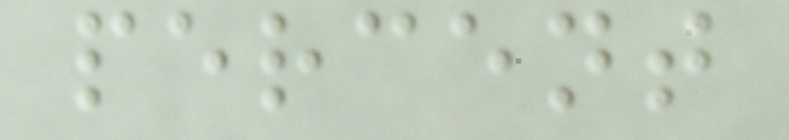percent
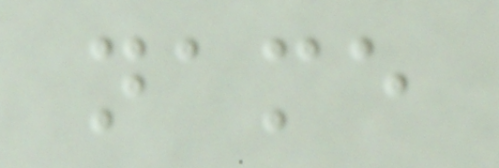name
